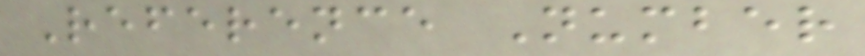Reference Number
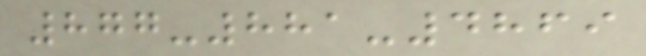877-881-4869
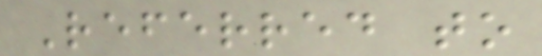Referred to
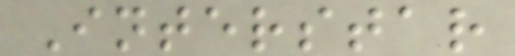Interstar
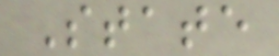State
